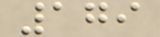179
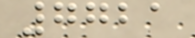7721
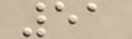51
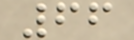66
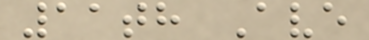11th Ave
